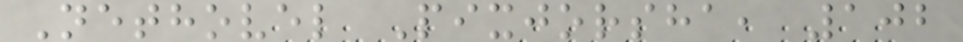Nethovel Pixjorsha, 102
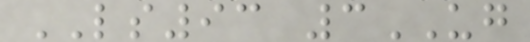LS93 3UG
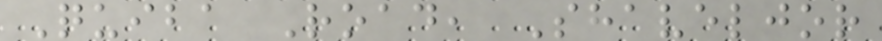Quiba Road, Shaveljor
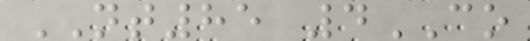NT85 4CO
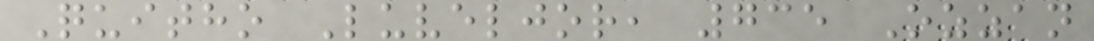Quitho Luveljor, 735 Ozzan
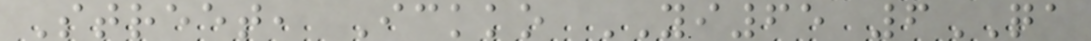Street, Ickko YI65 6QA
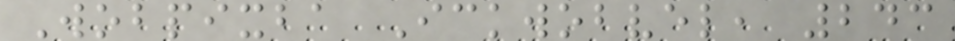Wobpixba Ickwobvel, 243
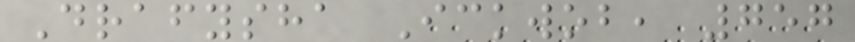Drafysha Ickwob, 757
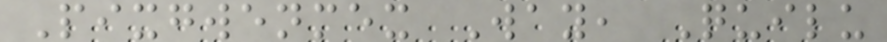Pixgwenmex Way, Quilu
